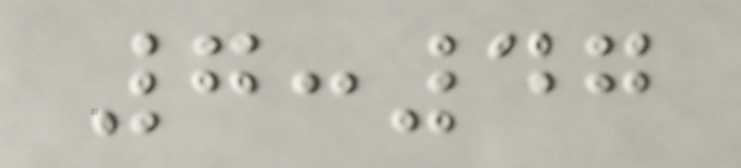7:47
